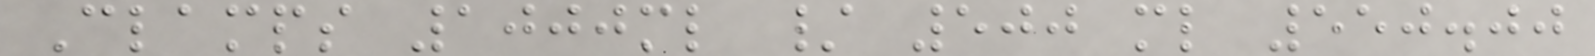Clamps 1000ml / 500 ml 550.00
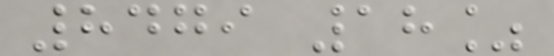8479 18%
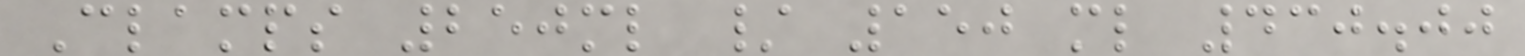Clamps 250ml / 150 ml 430.00
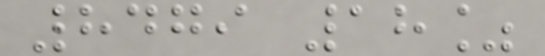8479 18%
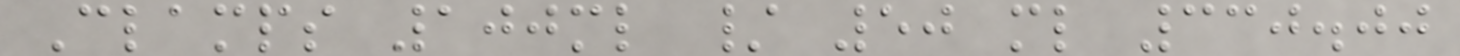Clamps 100ml / 50 ml 330.00
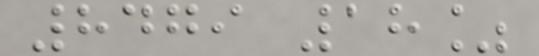8479 18%
